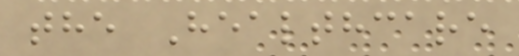the Healthcare
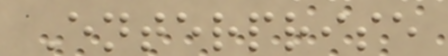Enterprise
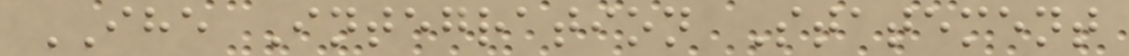IHE Integration Statement
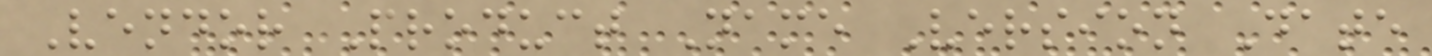Vendor Product Name Version Date
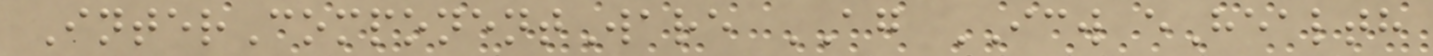InterComponentWare AG ICW eHealth
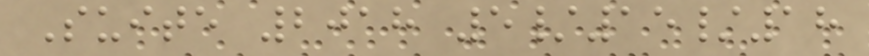Suite 2018 5/15/18
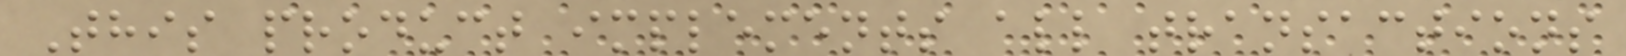This product implements all transactions
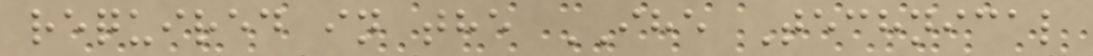required in the IHE Technical
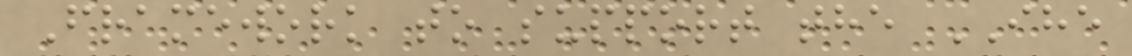Framework to support the IHE
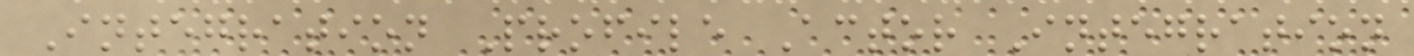Integration Profile Actor Integration
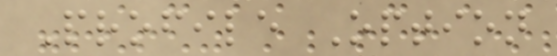Profile Option
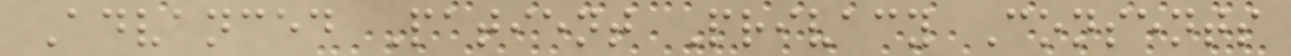Advanced Patient Privacy Consents
